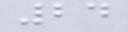24
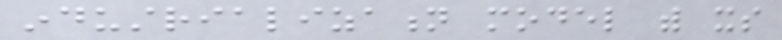industrialization model with its
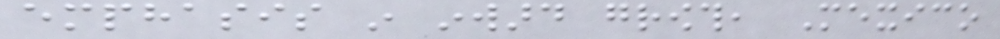emphasis in inward growth, Mexico
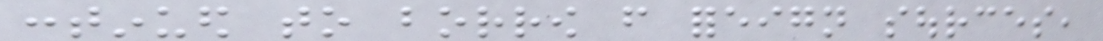continued to borrow from foreign sources,
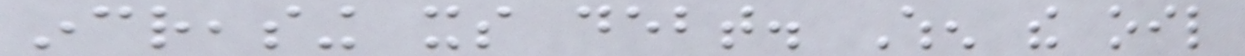increasing its debt. When the oil
